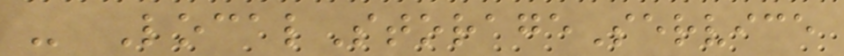- LocalStorageService
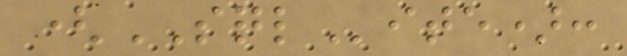(SQLite):
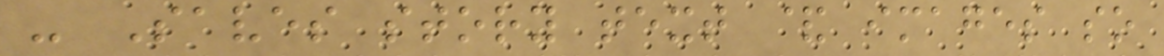- Saves story text & images so
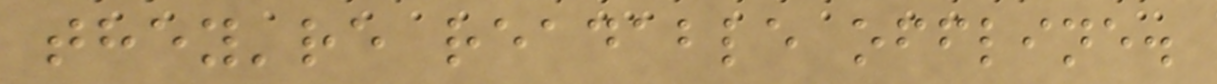they're readable offline.
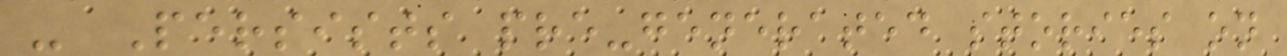- Persists pre-generated stories on
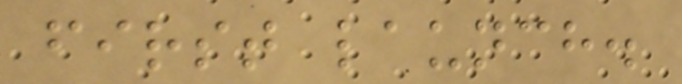first launch.
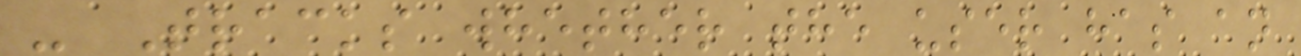- Tracks whether the user has an
